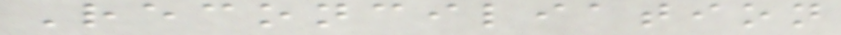Reconciliation
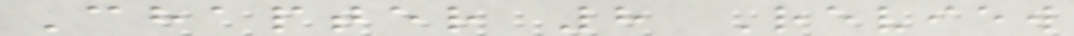Chapter 8 Review
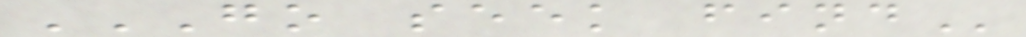GO SEEK FIND
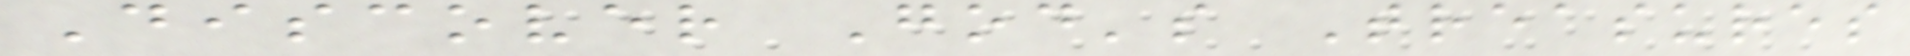Discover God's Treasures
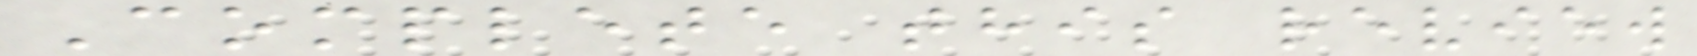Complete this review
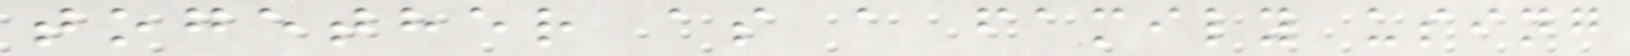together as a family using
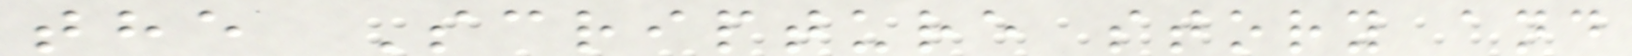the Scripture story and
